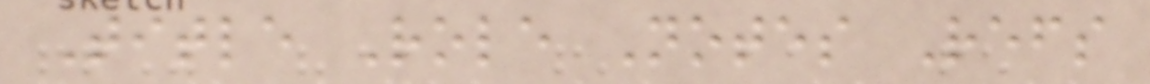Title Role Notes Refs
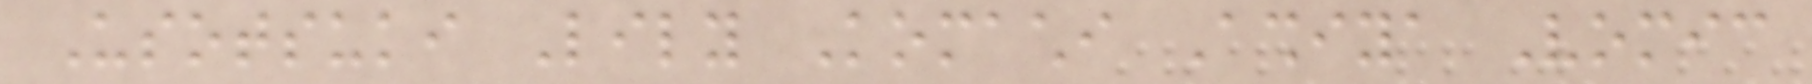Usotsuki Lily Komachi Ashiya Vomic
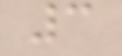3
